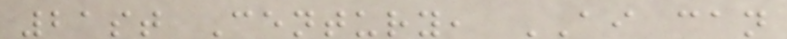21st Century, AI can
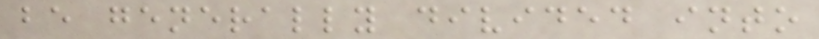be generally divided into
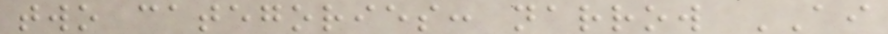two categories: narrow AI
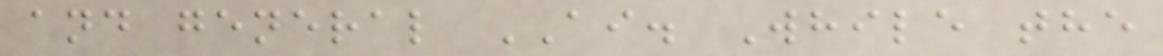and general AI. While the
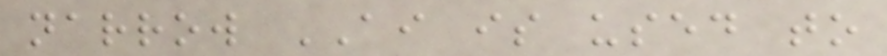narrow AI is used to
